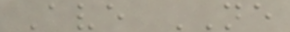Ave NE
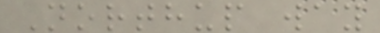Northup way
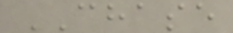CHASE
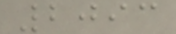2093
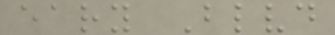eary Blvd
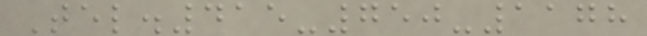Tel.415-750-1178
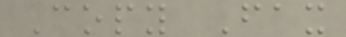Copy Fax
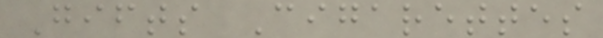Gifts Cigarettes
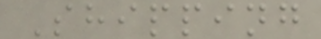Shipping
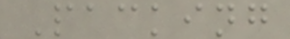Packing
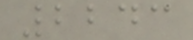2243
